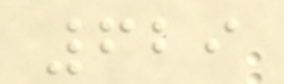629
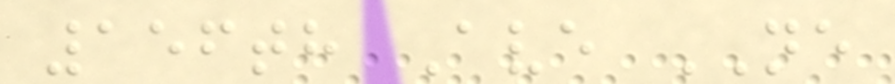156th Ave NE
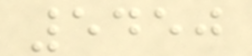5450
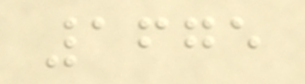1675
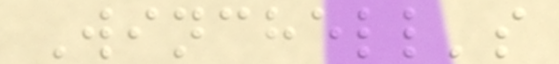Winchell's
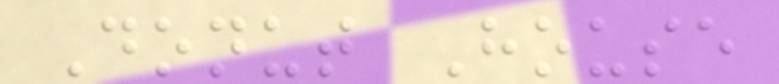Donut House
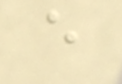e
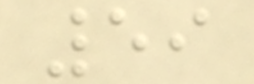59
